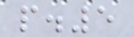p.5
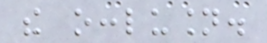the occlusion.
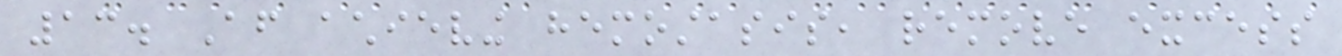13. After achieving hemostasis, remove excess
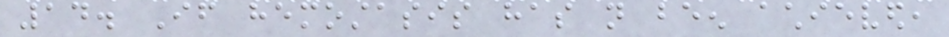14. If hemostasis has not been achieved,
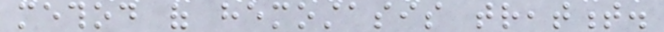method of hemostasis treatment.
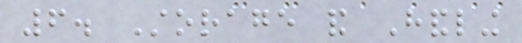6. Storage and Handling
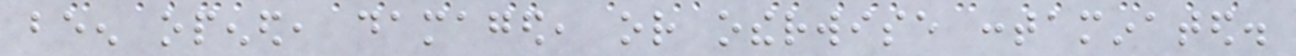been opened, damaged, or otherwise contaminated.
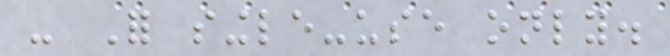- For single-use only.
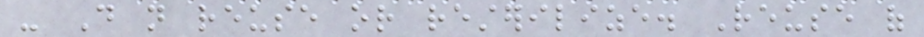- Do not reuse or resterilize. Reuse of
